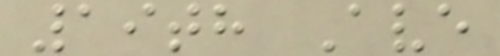19th Ave
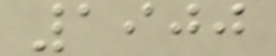1900
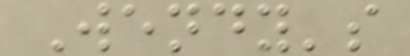Wendy's
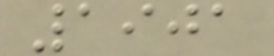1901
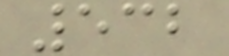532
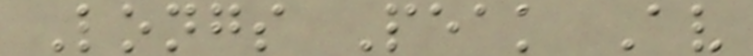Longs Peak Av
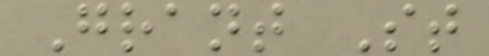Grant St
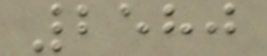2580
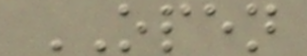OPEN
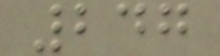247
